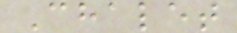Chalet
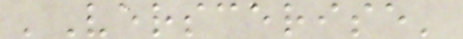'Verscerise'
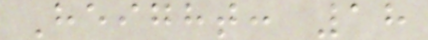Height: 18
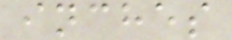inches
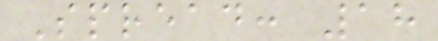Spread: 18
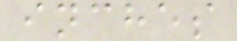inches
